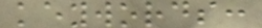keywords:
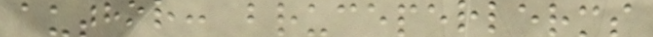author: bruceperlerms
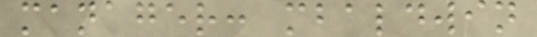manager: mbaldwin
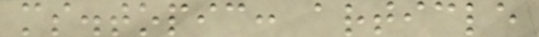ms.topic: article
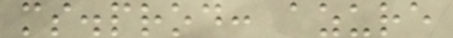ms.prod: azure
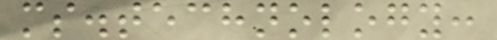ms.technology:
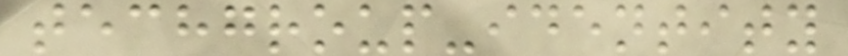techgroup-identity
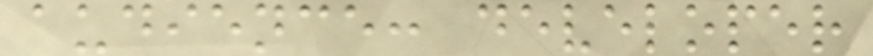audience: developer
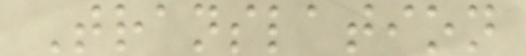Translation
